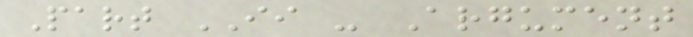Part II - Argument
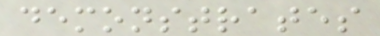demonstrates
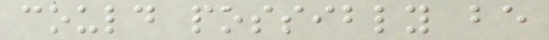could possibly be
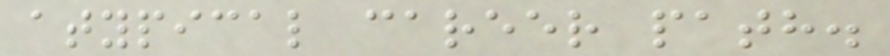atypical career path.
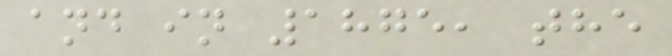and in 1875, the
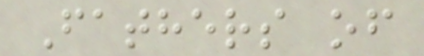Fathers of
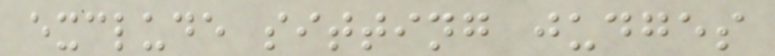exclude sitting judges
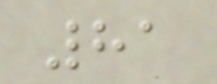81
